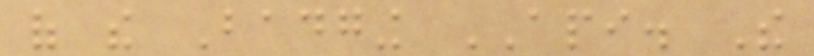of the Badging API. The
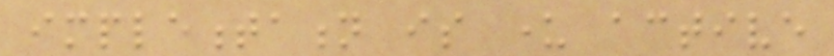implementation is under active
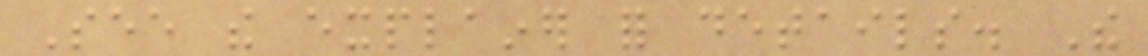See the explainer for details. The
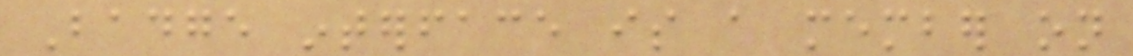Badge interface is a member on
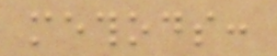methods:
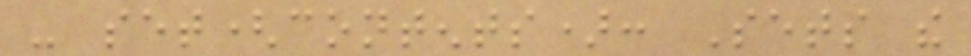- set(contents): Sets the
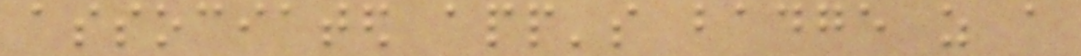associated app's badge as a
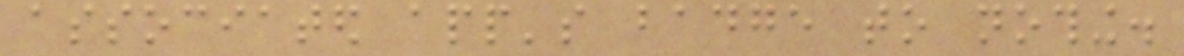associated app's badge to nothing.
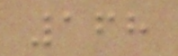168
